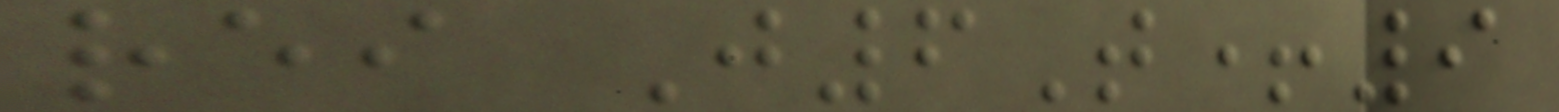rei J6T+9
